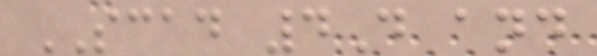SCAD 4D and
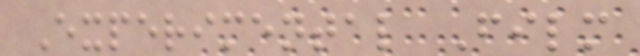Experimental Film
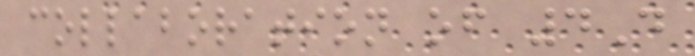collaboration of 4D
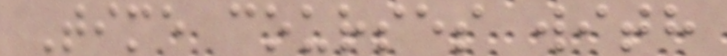Time courses with
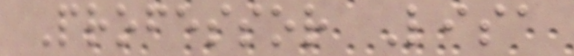Professor Lisa
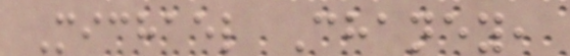Michael Chaney,
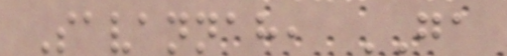Savannah, GA
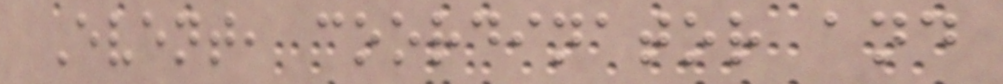Event, coordinator and
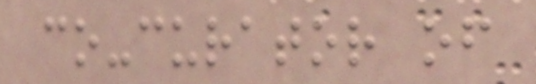co-curator of
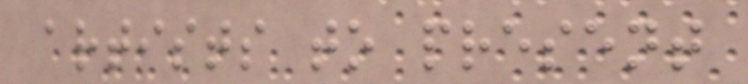artists to present
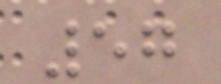57
